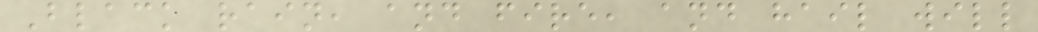Black rain, and fire, and hail will
